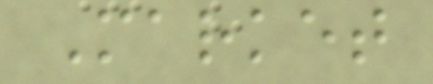Market
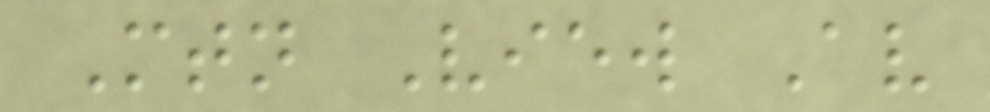Mtn View Av
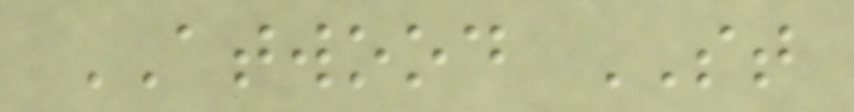ATWOOD ST
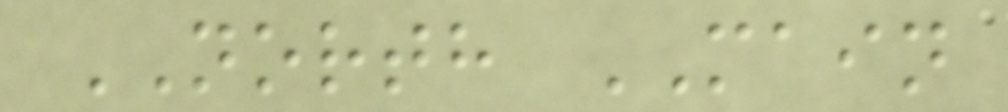NORTH MAIN
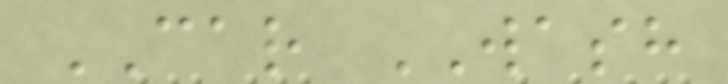CAR WASH
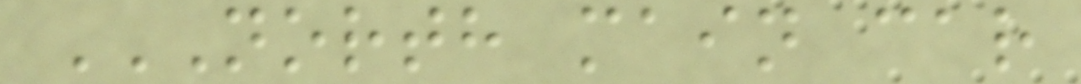NORTH MAIN CAR
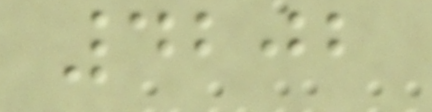4202
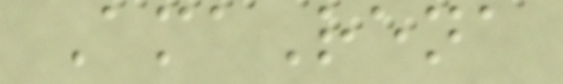AmaRena
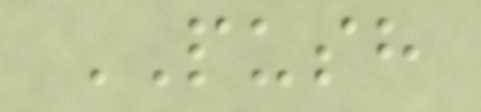PUSH
